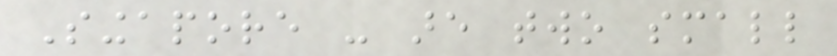Singapore - are two small
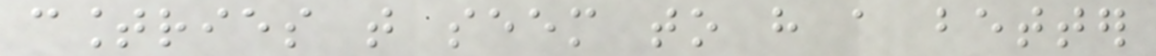countries that seem to have a better
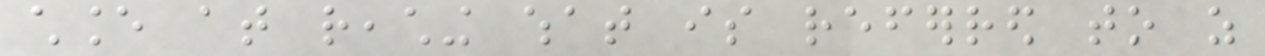chance at reaching what is referred to as
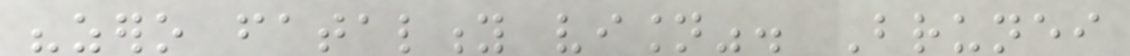"zero fatality vision". Brunei
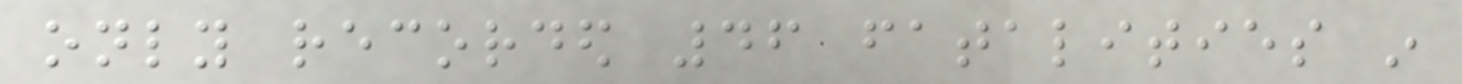only recorded 46 fatalities in
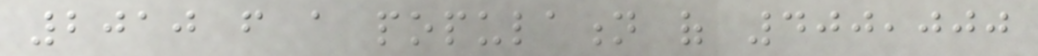2010 from a population of 400,000
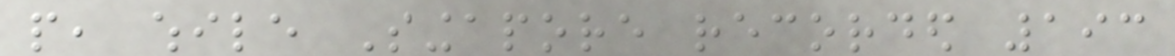people, while Singapore recorded 193
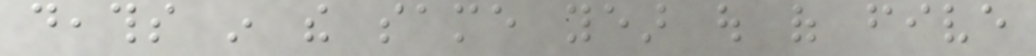deaths in the same year out of five
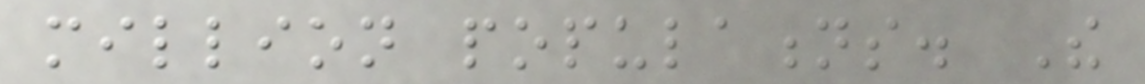million populations. The
